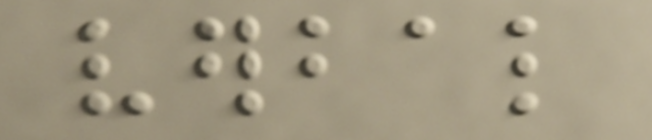verbal
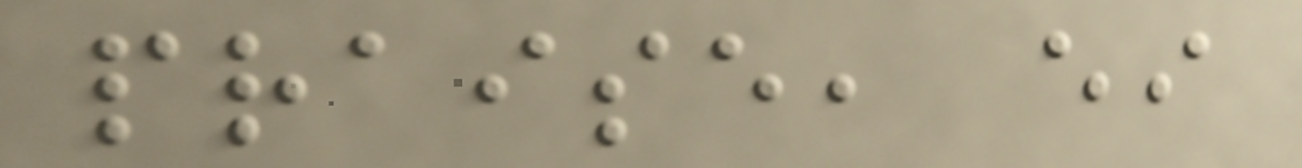praise, either
